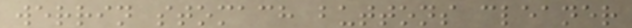werrin stomach buttons cleaner
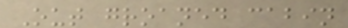Out groaned cabin
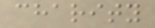charity
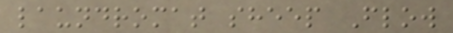laundromat sheep Flow
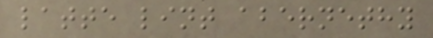latte lint abernethy
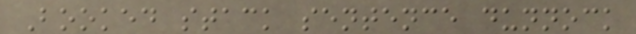Booked stack sentence dunnock
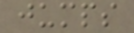jumps
